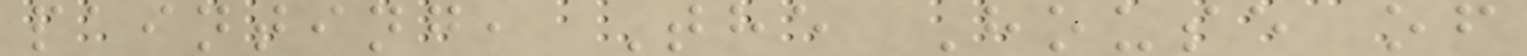painting, The House of
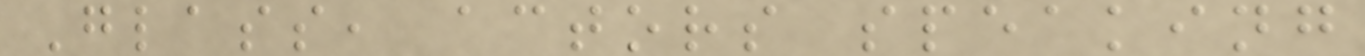Glass, actors speaking
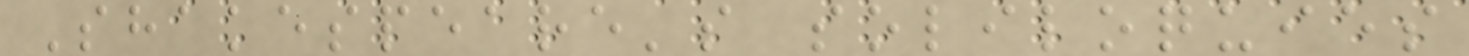Shakespeare's soliloquies
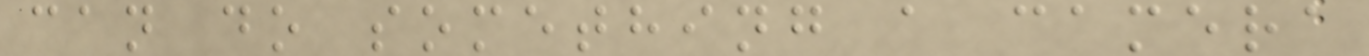can do something a camera
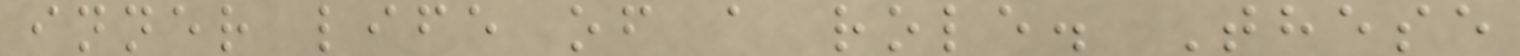inner life of a role. These
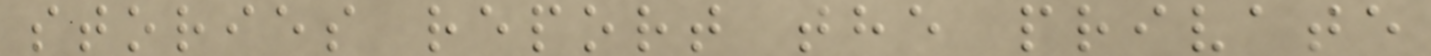stories report the private
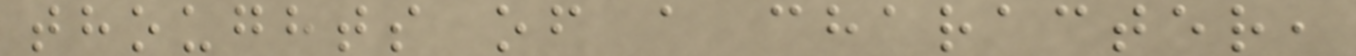thoughts of a character,
